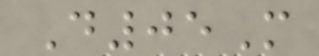D05M
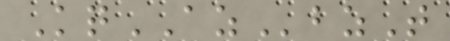KqAZbzT
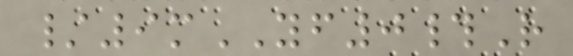/9mYF0#R
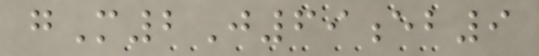gM2J69eb9
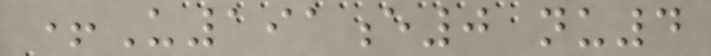+U191e0 nu4
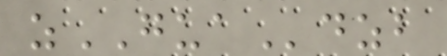zGUAdzb
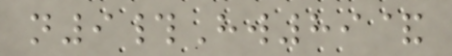n9#Hw89&
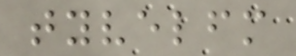tyvelfm
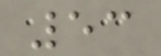53
